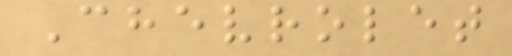Chevrolet
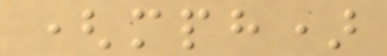(mph)
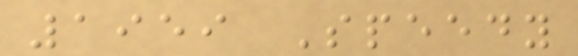1959 Speedy
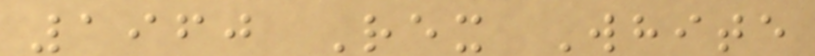1960 Rex White
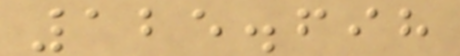125.698
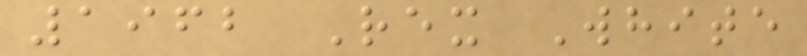1962 Rex White
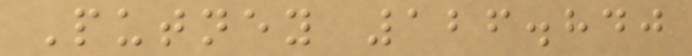Putney 126.840
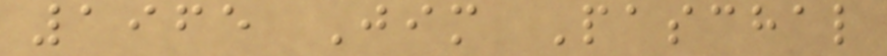1965 Jim Paschal
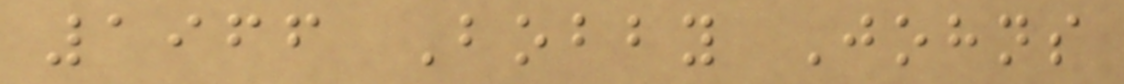1966 Bobby Johns
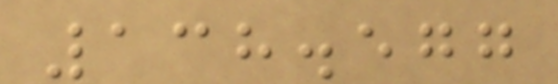138.577
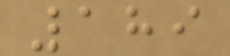189
